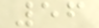56
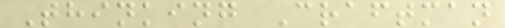Thinking Craftman
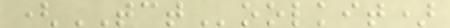(TCToolkit)
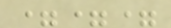===
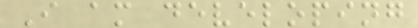I am developing
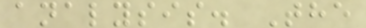analysis. The
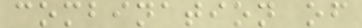combination of
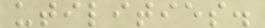utilities.
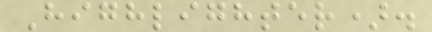Highlighter).
